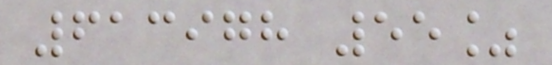613978 55%
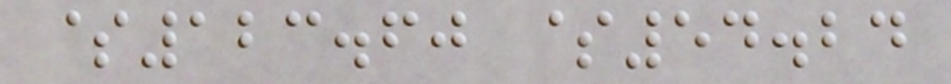$123.60 $54.24
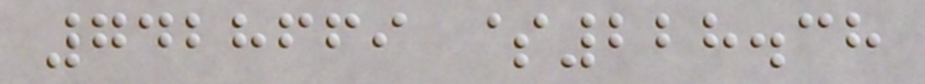7428669 $228.38
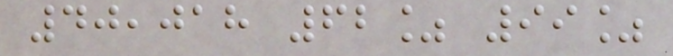40,018 62% 99%
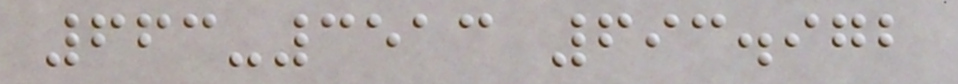663-3513 693.972
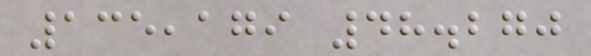135,179 48.270
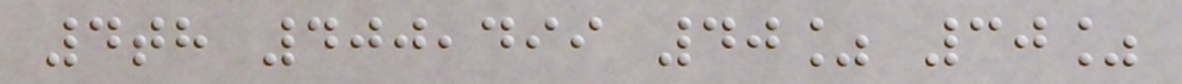4th 400,499 40% 30%
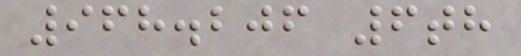968.206 6th
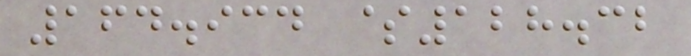164.934 $128.32
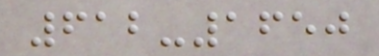612-1650
